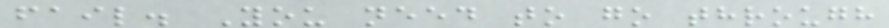fail. You need to go through
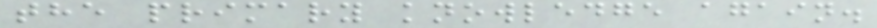the primary knowledge again.
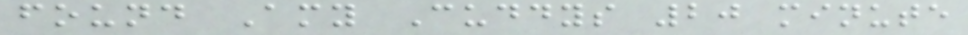found Amy Cuddys 20 minute
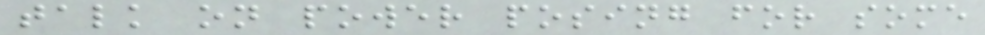talk on power posing for some
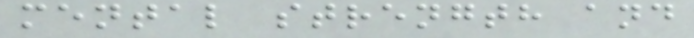mental strength and
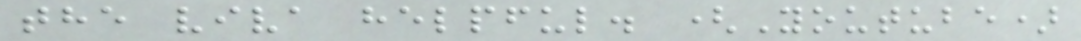the viva helpful. (Youtube)
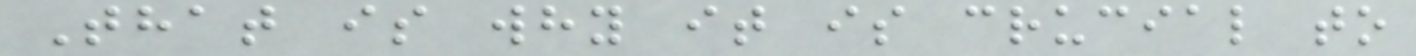That is why it is crucial to
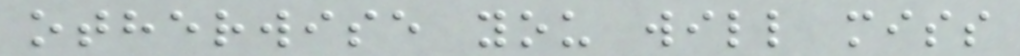otherwise you will miss
